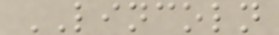LINCOLN
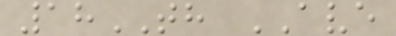18TH AVE
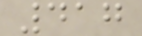417
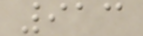913
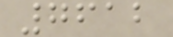7612
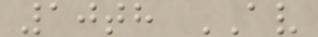10th AV
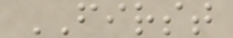FIRST
